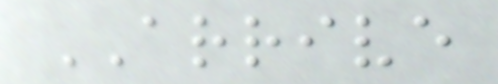ARRIVE
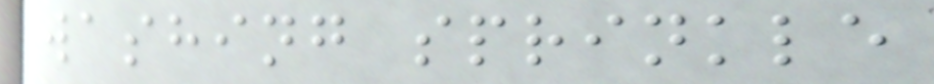washing sprinkle
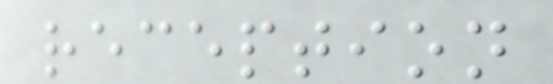reception
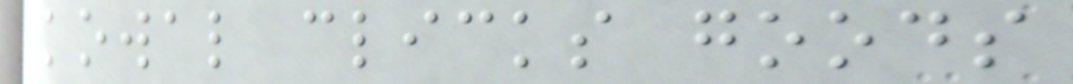kowal clicks goods
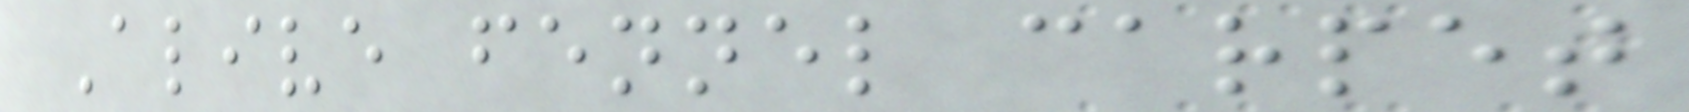Alive fennel carpet
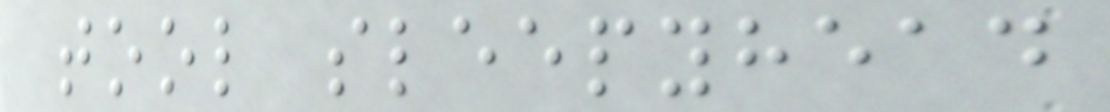tool sleepyhead
